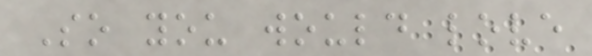So you would love
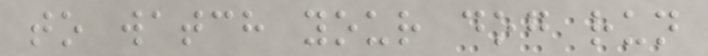to watch your dog run
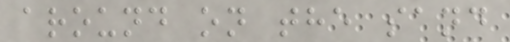around on the sand
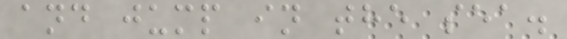and jump in the sea.
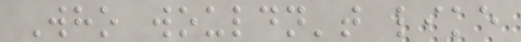Who wouldn't like
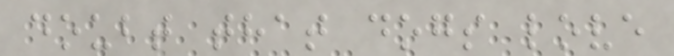doubt that dogs love
